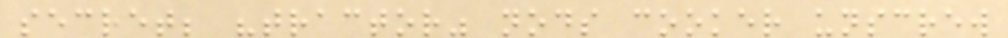secret; "tractor" nods cooker unscrew
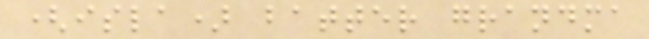(isla) batter grandma
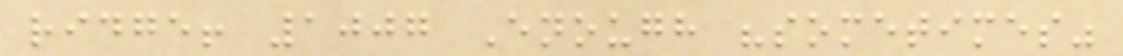ridge! 1007 Enough "sometimes"
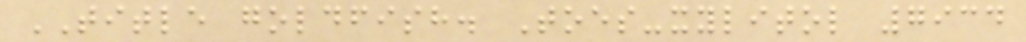TITLE goldfish. Toes-xylitol 7934
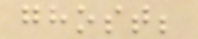ghost;
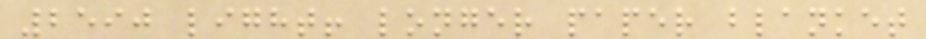2590 light! longer paper blanket
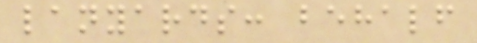lanyards: behalf
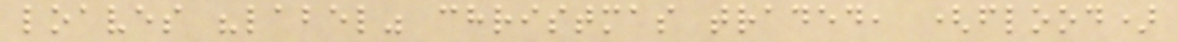loaves "label" christmas traded, (flood)
